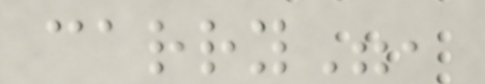carry",
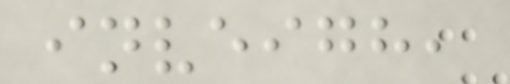inveigh,
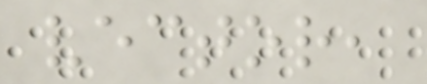vector,
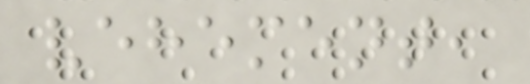vehement,
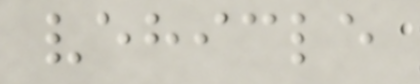vehicle
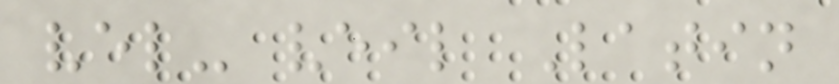vel- veil Latin
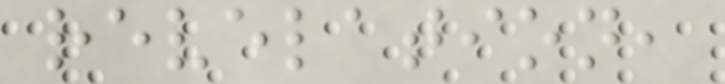revelation,
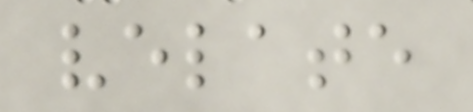velate
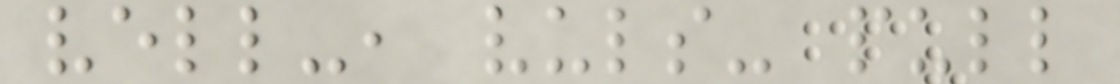vell-, vuls- pull
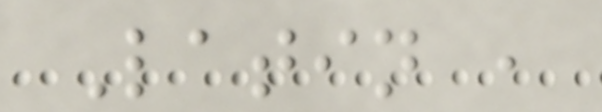Latin ,
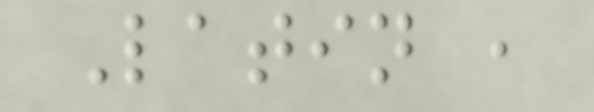Latin ,
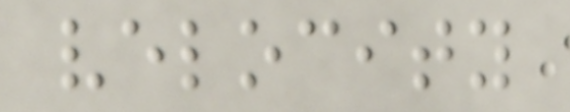velocity
